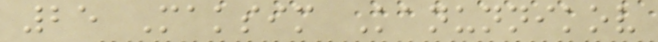25 Maksim Kanunnikov
